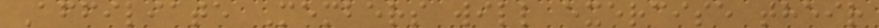Affiliate Members will exercise their
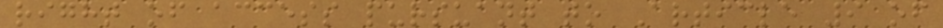right of access pursuant to Article 9 of
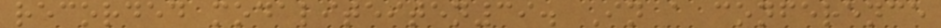recorded modaliteiten39. In a conference
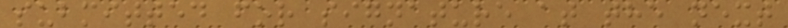submitted for signature at the next
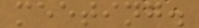meeting.
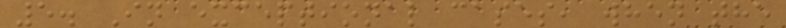5. In exceptional cases, when the
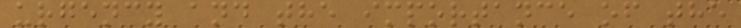urgency and the importance of the
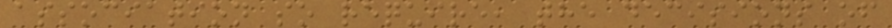association so require, the decisions of
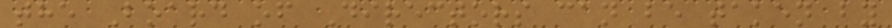the Board of Directors can be taken by
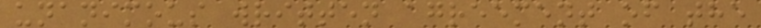unanimous written agreement of the
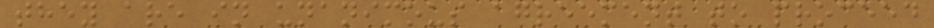they are in unanimous agreement to proceed
